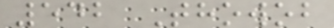542 Thowob
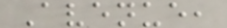Avenue,
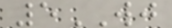5WJ
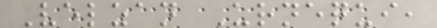Velzan Urnequi,
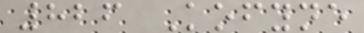826 Kofyne
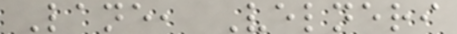Lane, Velneri
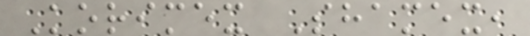Korimex Shamex,
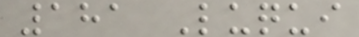181 Luqui
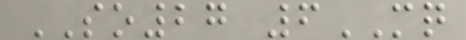SO27 6MQ
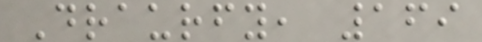Draurfy, 169
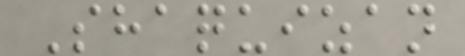Shaquizan
